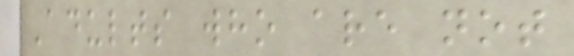Adults who are not
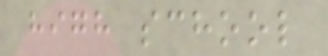high school
